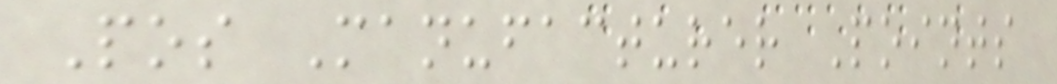Pos Manufacturer Points
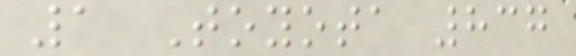1 Toyota 837
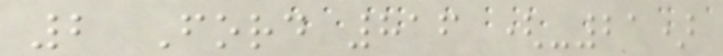2 Ford 816 (-21)
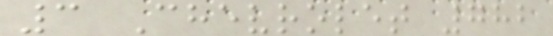3 Chevrolet 782
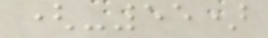(-55)
